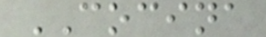COCINA
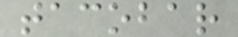tacobar
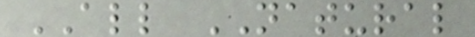ALL NATURAL
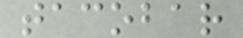tacobar
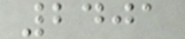2401
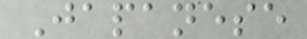Japanese
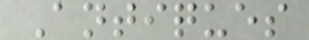Antiques
